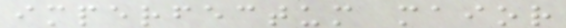imperfectum maior
